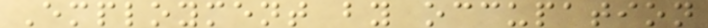Employment by occupation
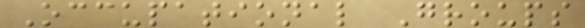Occupational Groups
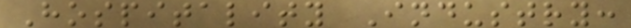Hospitality Industry:
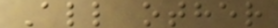All other
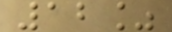12%
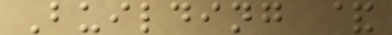Building &
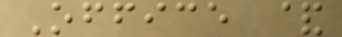Office &
